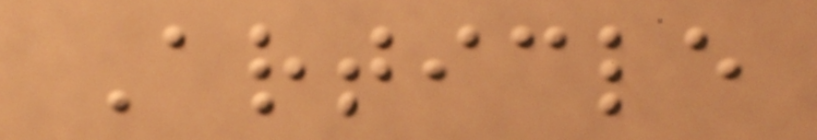Article
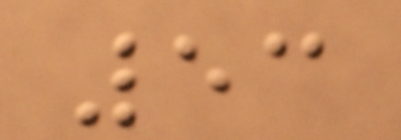53
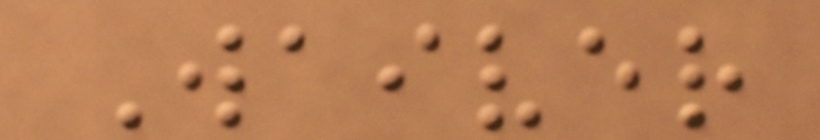Waiver
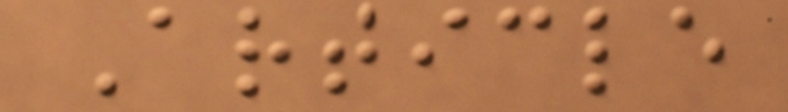Article
